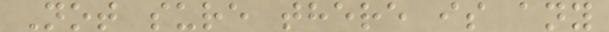Not sure there is any
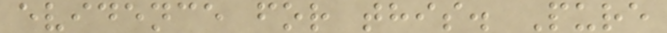evidence for this. Pure
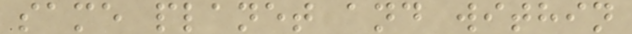same planet and within
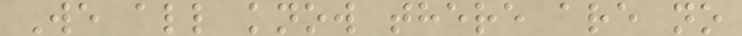We all know there are no
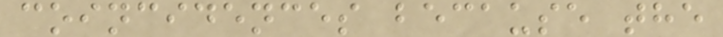coincidences because the
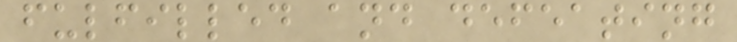fulfilled and defeating
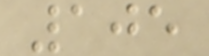105
